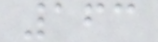163
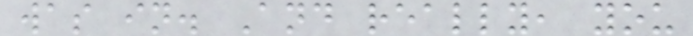was in. And really, you
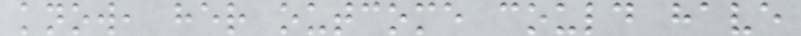know, her outcome could have
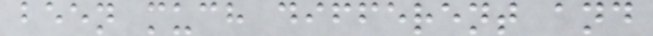been much different and
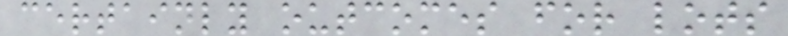certainly outcomes for lots
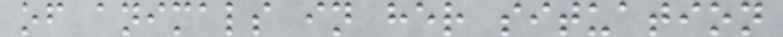of animals in her situation
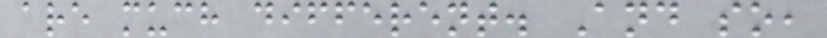are much different. And so,
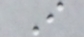I
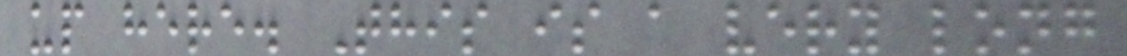up here. This is a very long
